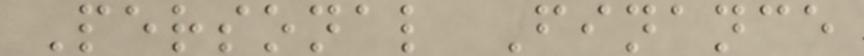Personal Finance
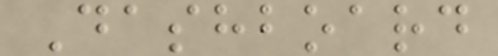Dashboard
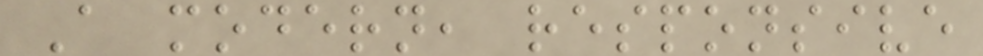A modern, responsive
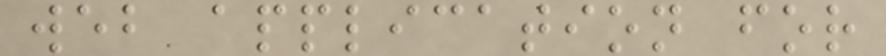web application for
